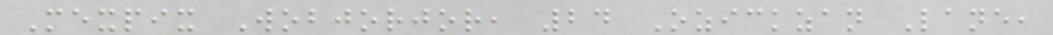Mexpix Wobjorjor, 24 Ozickzan Lane,
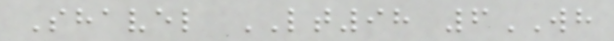Shavel LT98 6WH
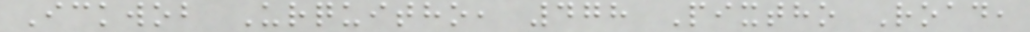Ickwob Urquitho, 478 Pixtho Road,
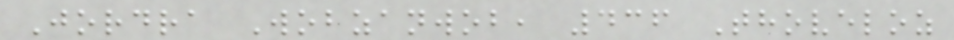Jordra Wobzanwob, 436 Thoveloz
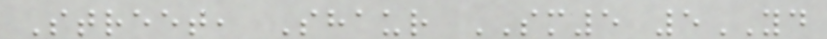Street, Shaur SM5 5YD
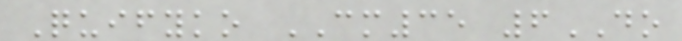Quifyko CM35 6DO
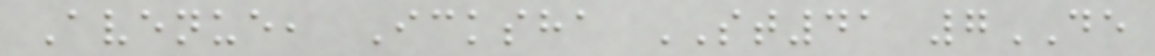Avenue, Icksha ST41 7DE
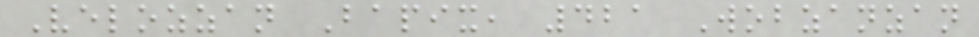Velozzan Bapix, 421 Wobzanzan
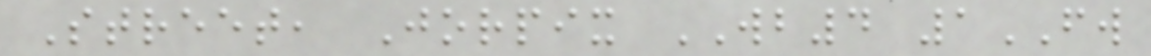Street, Jorpix WB4 1FW
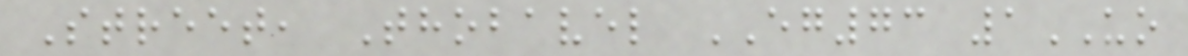Street, Thobavel EG73 1UO
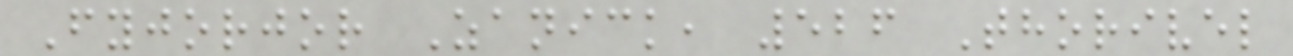Fyjorjor Zanick, 526 Thorivel
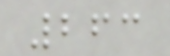263
